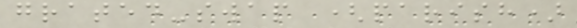grated-swap (parish)
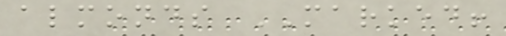almonds MARKED!
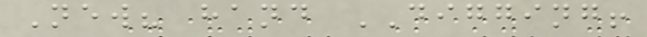New? hand DIGGING!
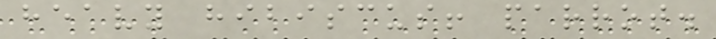heavy hibiscus! parrot.
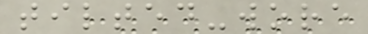tilted-wore
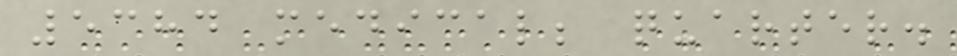5384 medical; quarter.
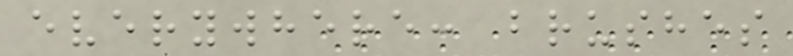everywhere: brushes
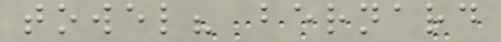towel? bernard
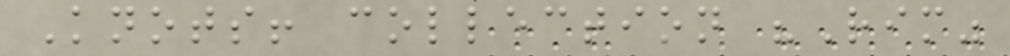Knots! collection "Rim"
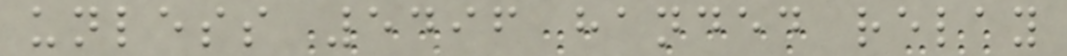unless 5496 handed relay
